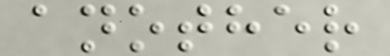another
